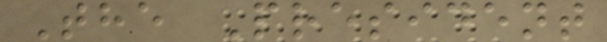The President
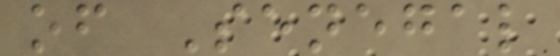of Senegal
